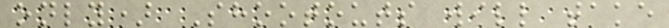only) Shootouts will take
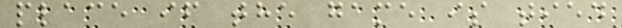place if the game is tied
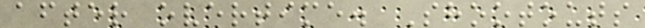after overtime. Shootouts
